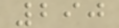290
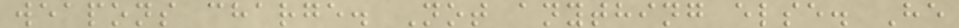weapons charge. Not anything else. He
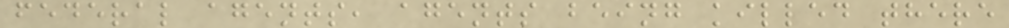federal agents, agents being killed there
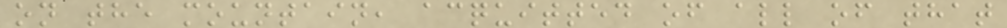on the mountain, acquitted of all of that
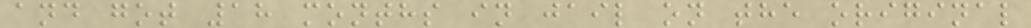and got 18 months in jail on the original
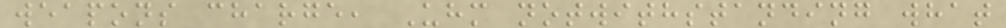weapons charge, Uhm notwithstanding what
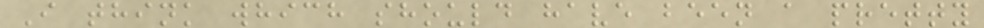I think which should have been a pretty
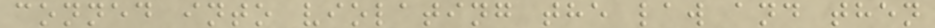conned into violating the law and then
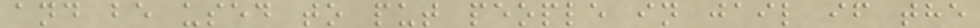and be used to put people in jail if the
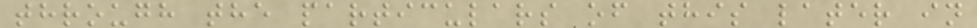through the particulars of this later in
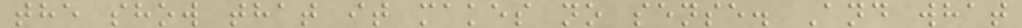the show that it makes no sense. And what
